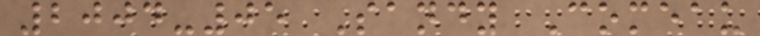2004-05 Sandy Comeau
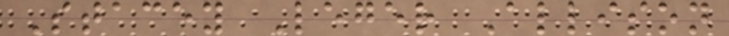Stacey Leger Allison
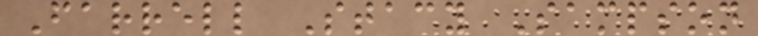Farrell Stacy Sampson
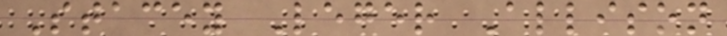Stacey Leger Allison
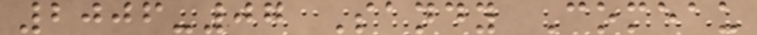2006-07 Sandy Comeau
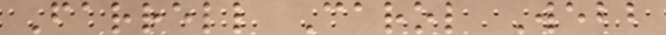Farrell Carol Webb
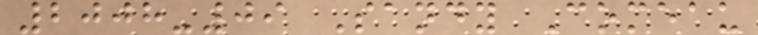2008-09 Sandy Comeau
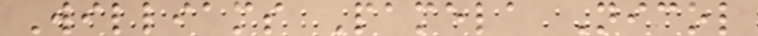Williams Pamela Nicol
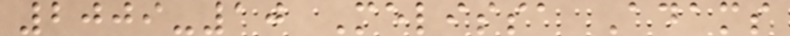2009-10 Melissa Adams
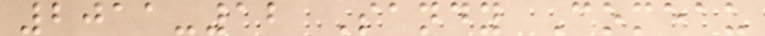2011-12 Sandy Comeau
